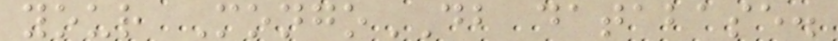your MongoDB database.
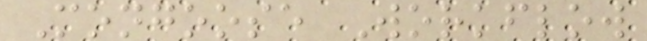Mongoose Workflow
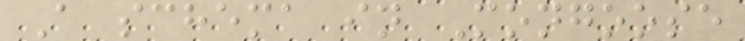A schema in Mongoose
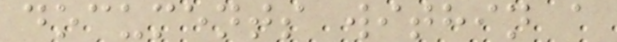documents within a
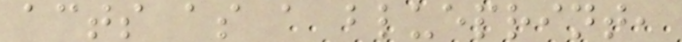acts as a blueprint,
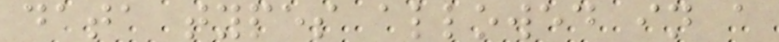data types allowed in a
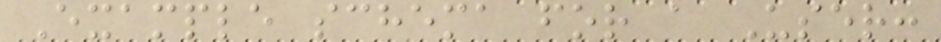Example schema for a User:
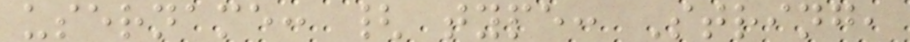username: { type: String,
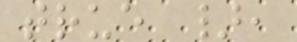true },
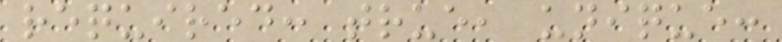required: true, unique:
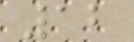12
